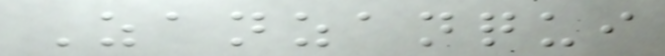Zanzanqui
